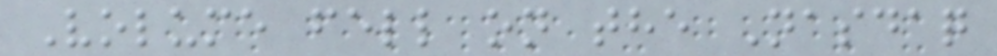Volume fell on the Nasdaq
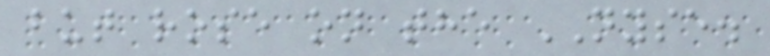but rose on the NYSE.
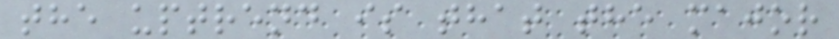the uptrend is that the major
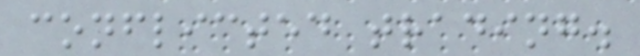conflicted trading.
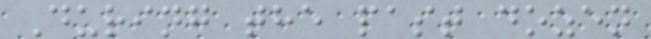During the past dozen
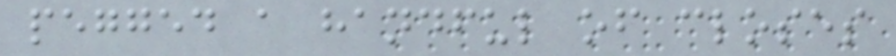pegged a handful of closes
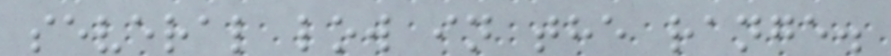several low in the range.
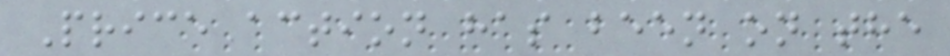Price action has been on the
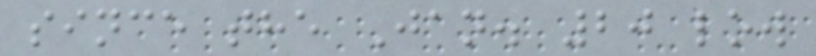since the Jan. 20 low
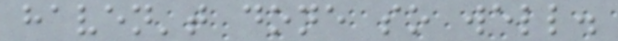haven't done so well.
